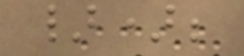});
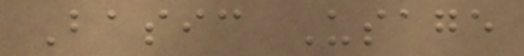Basic Usage
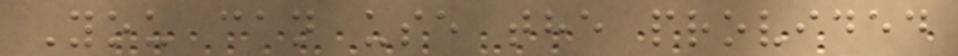You can use the provided
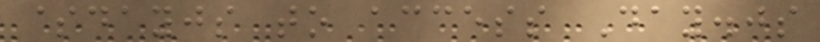$dayjs to access Day.js
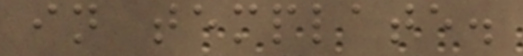in template.
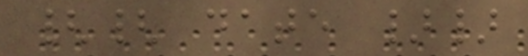{{ date }}
